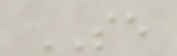SE
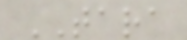TARA
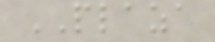PLAZA
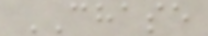CHASE
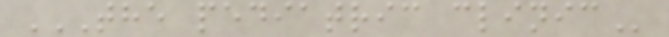THE PEDIATRIC CLINIC
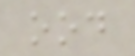ood
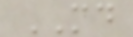MD
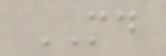MD
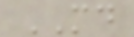MD
